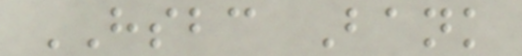HSBC Bank
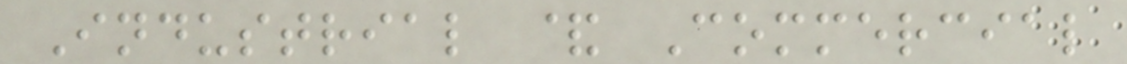Industrial & Commercial
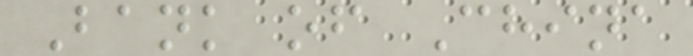Bank of China
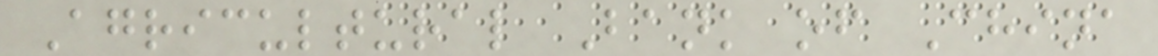Agricultural Bank of China
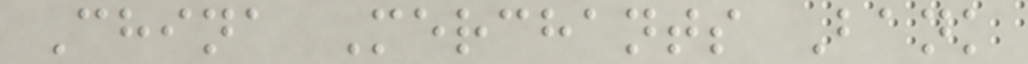China Merchants Bank
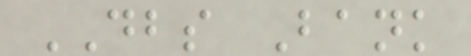DBS Bank
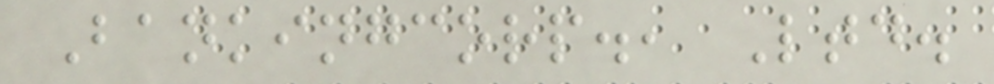Bankingcorp., Ltd.
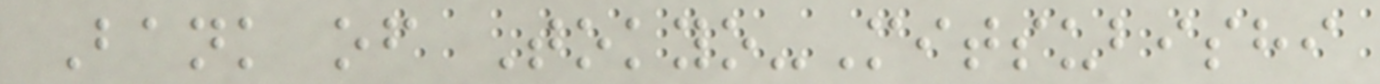Bank of Tokyo-Mitsubishi
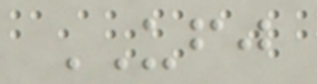UFJ
